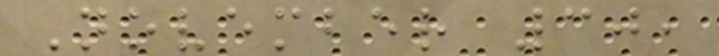November 30,
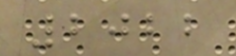2022
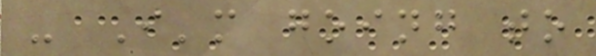- I'm going to
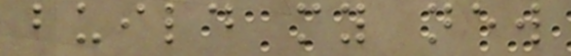build my new
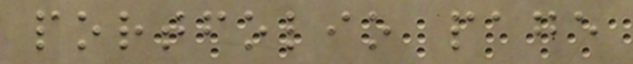portfolio page
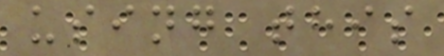using this
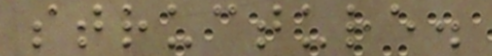structure.
